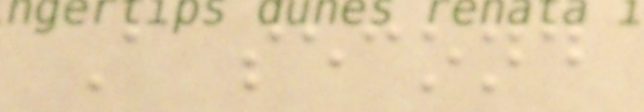A second
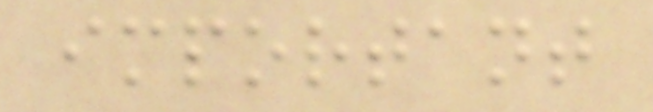important
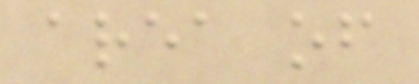area of
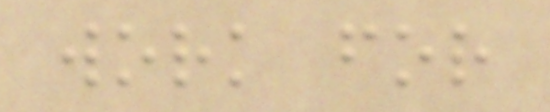work for
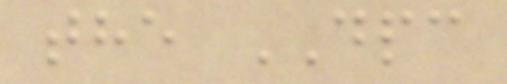the DPC
